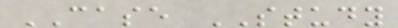CASE STUDY
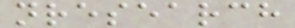nresearch
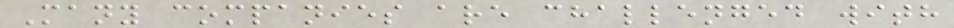Many companies are challenged with
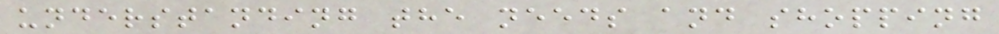understanding the needs and shopping
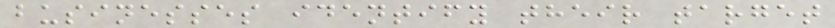businesses identify their target
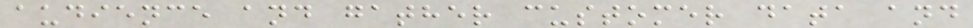audience and gather customer data and
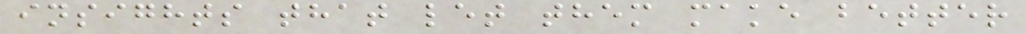insights that let them make better
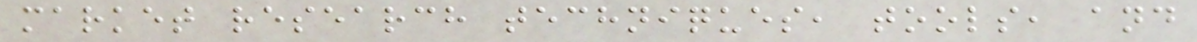market research techniques, tools, and
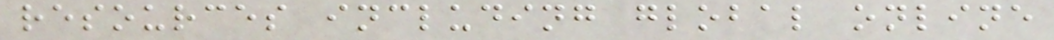resources including global online
